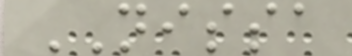NISSA
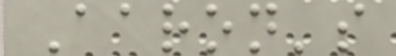Aaron's
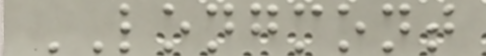LONGMONT
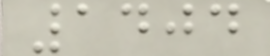1404
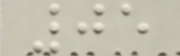05
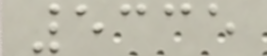5335
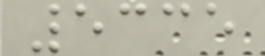5335
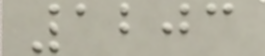1203
